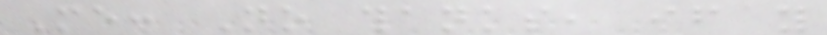Me: No thanks, if you
